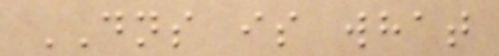DNS is what
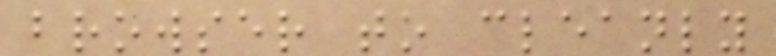browser to cleanly
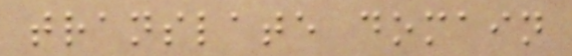translate domain
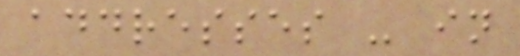addresses - in
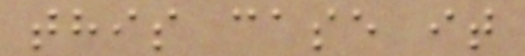this case it
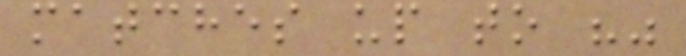matches up to ""
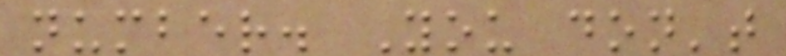number. You don't
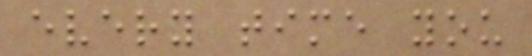every time you
